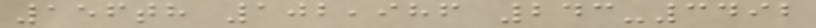156th 102,986 243-3492
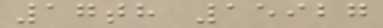17th 15927
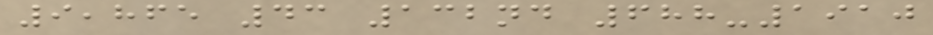9,865 43 132nd 688-1910
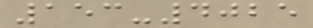153-4025
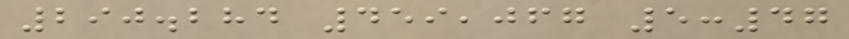290.284 459,067 5:47
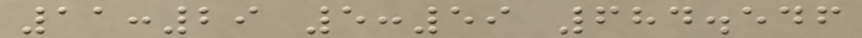11:29 5:59 684.546
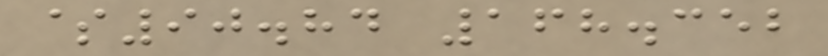$90.84 168.352
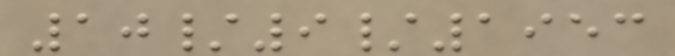10/9/1953
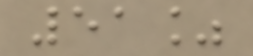51%
